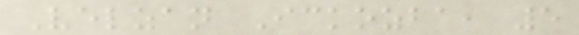Velzan Ickozba, 5
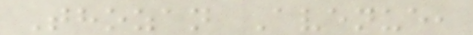Thozan Avenue,
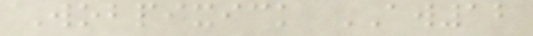Wobpixick AW12
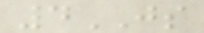4JS
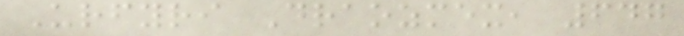Urfyri Draozmex, 647
